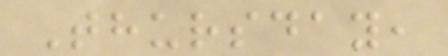Thursday,
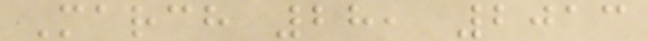March 28, 2013
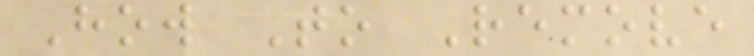How To Remove
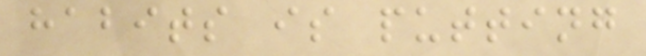habits is putting
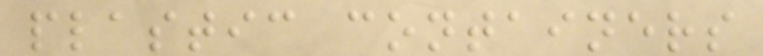plastic containers
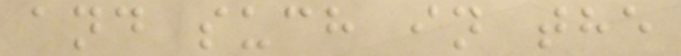and such in the
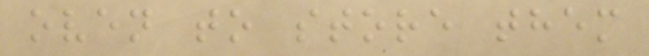oven to store them
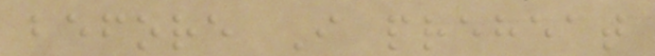before I preheat
